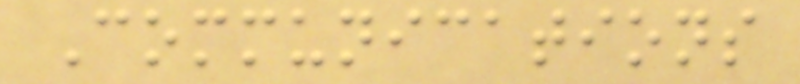Communications
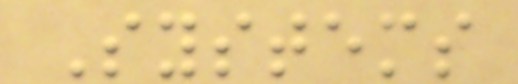Systems
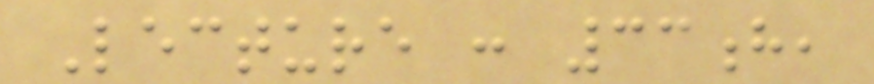Lecture : 33h,
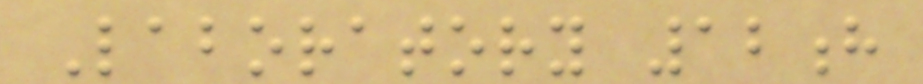Laboratory 12h
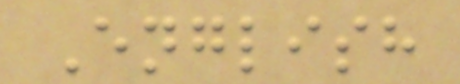English
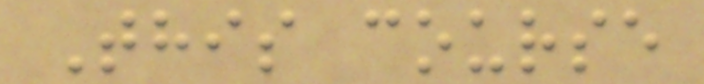This course
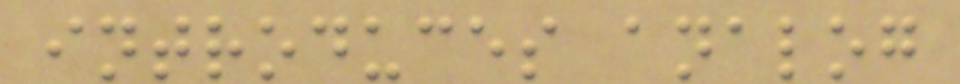introduces analog
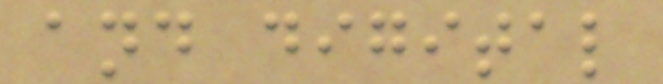and digital
